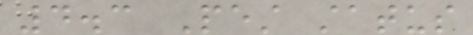4.3 Pest status
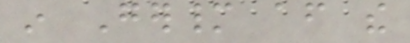in Germany after the
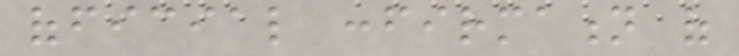official confirmation of
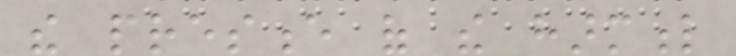the presence of the harmful
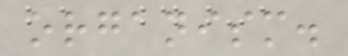organism.
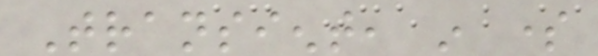Transient, in some
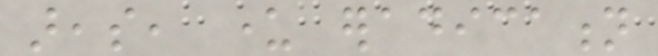areas, under eradication
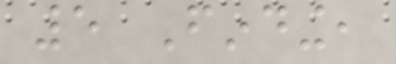5 Finding,
